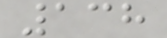138
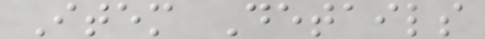Item Details
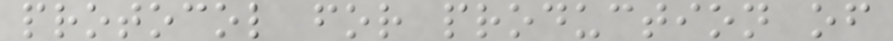protocol for production of
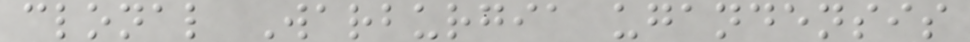clonal Warburgia ugandensis
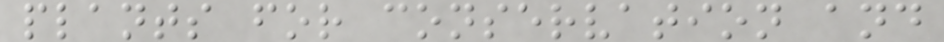plants for conservation and
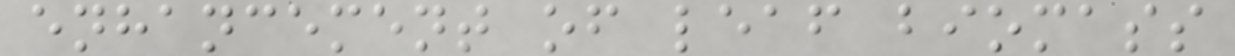enhancement of leaf biomass
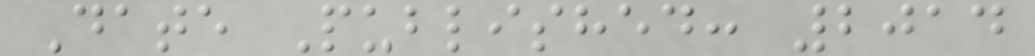Date Published: 2014
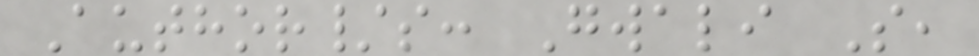Author/s: Gwali S,
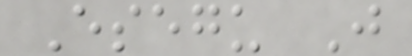Esegu J
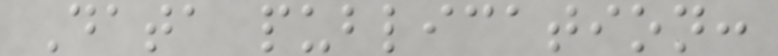Data publication:
